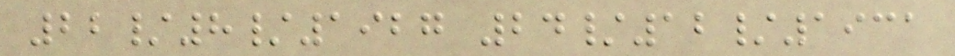22/8/1927 24/12/1931
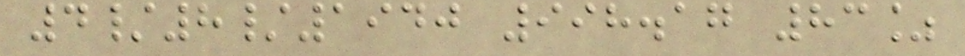4/8/1940 998.17 83%
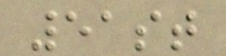51st
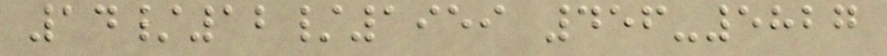14/12/1959 456-5827
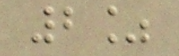2%
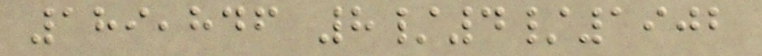189,846 8/4/1902
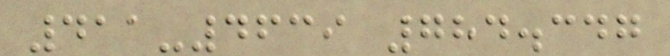411-4639 784.347
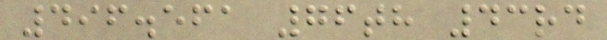496.561 76th 43rd
